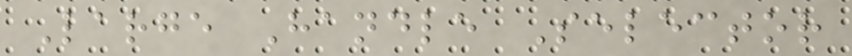Large Handle Selector
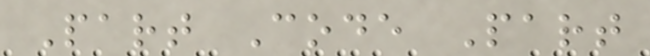Part Code Part
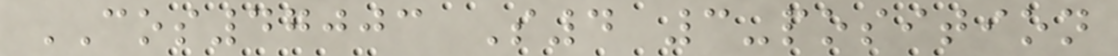COS47003 S4 3-position
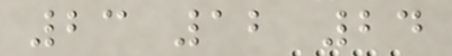23 12 24
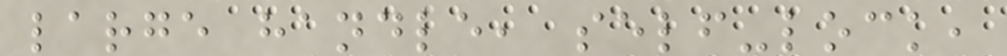large handle, self-lock,
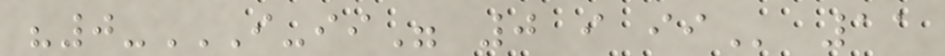"0-I-II" 0 I II 11
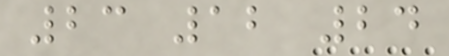23 12 24
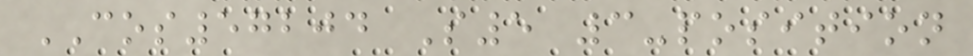COS57204 S5 3-position
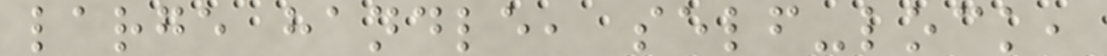large handle, self-lock,
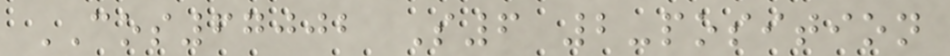COS67002 S6 2-position
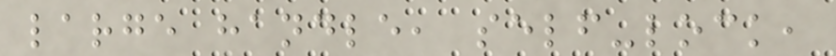large handle, self-lock,
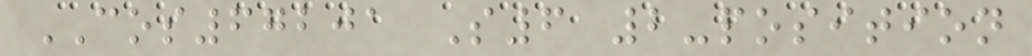COS67201 S6 2-position
